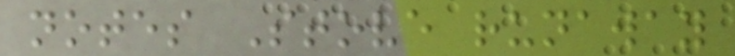notes Stove runaway
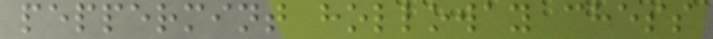peppermint holloway chess
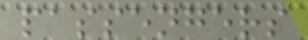passengers
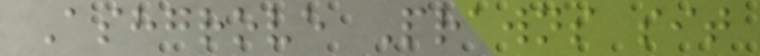Ashgrove Prawns sit
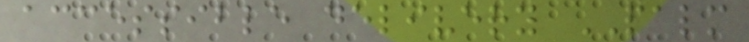accessible delivery PALM
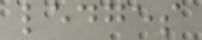ledges
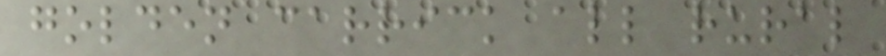golden carrick all rural
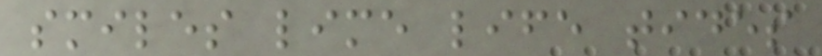smiles lime life tides
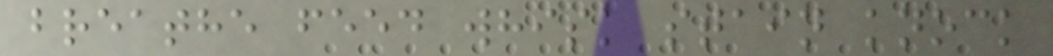breathe feed whisk stain knock
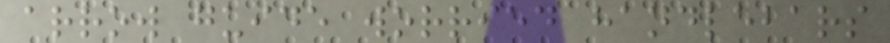arrow guide worried handlebars
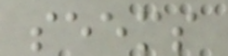seems
